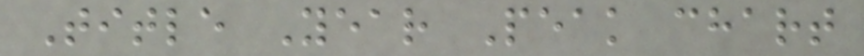Title Year Peak chart
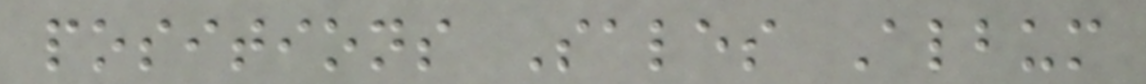positions Sales Album
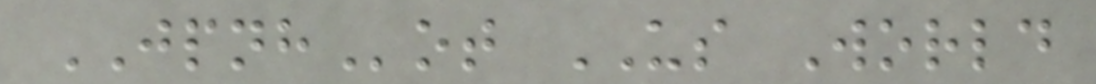JPNHot US World
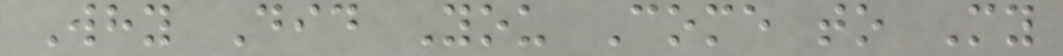Why Did You Come to My
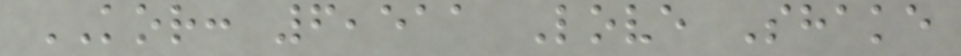KOR: 6,511 Love Shake
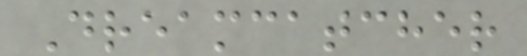Dreamcatcher
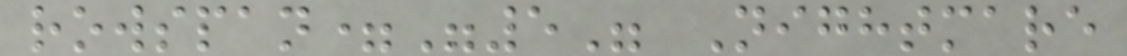rowspan="5" Nightmare
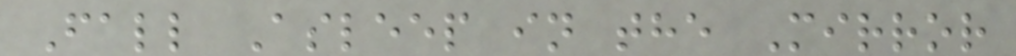Fall Asleep in the Mirror
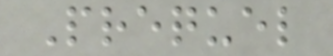Prequel
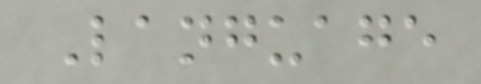Language
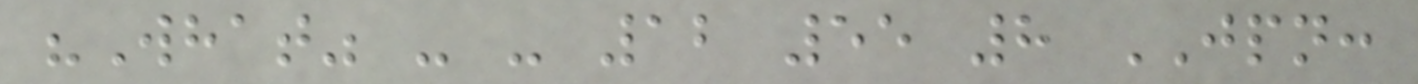"What" - - 12 55 8 JPN:
